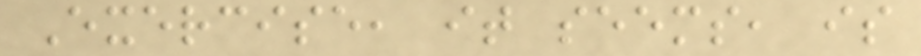Exercise, it seems, is
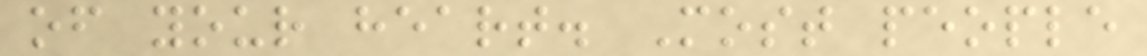of your heart. Most people
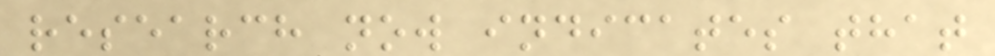research now indicates that
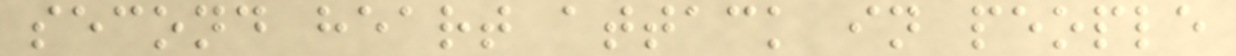second heart attack in people
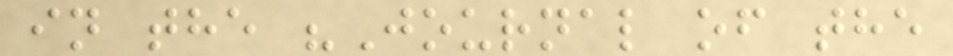in the "Journal of the
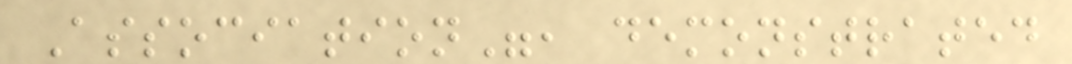Association", demonstrated
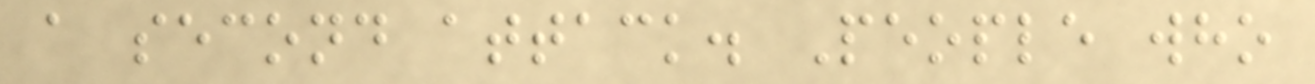a second attack. People who
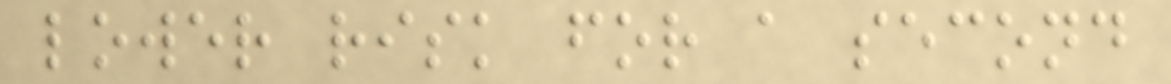lower risk for a second
